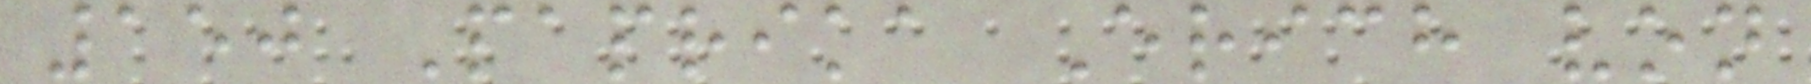150 Paprika Erich von
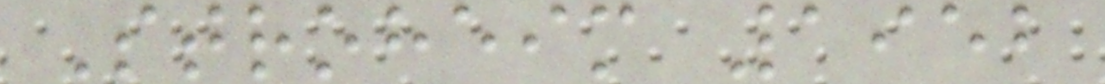Stroheim 1952
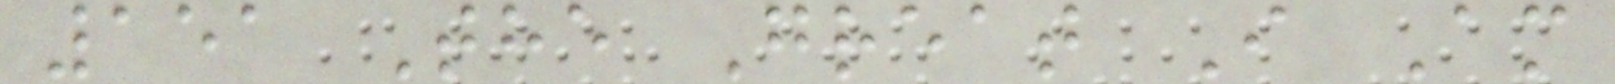151 The Great I Am
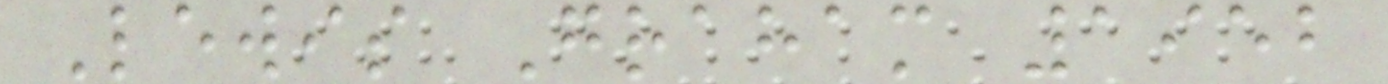Lewis Graham 1952
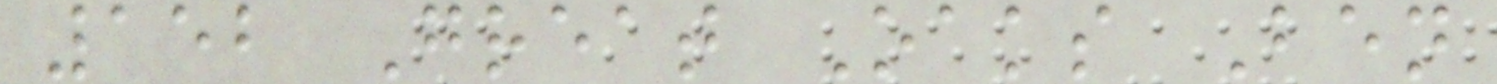152 Great Oaks Ben
